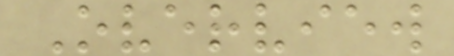Overview
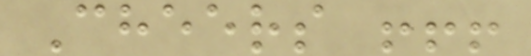Cheers !!!
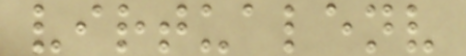virtualenv
